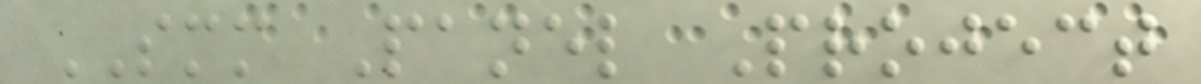SMM Panel Project
